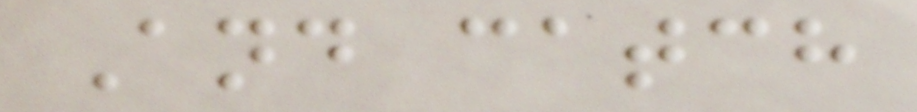And catch
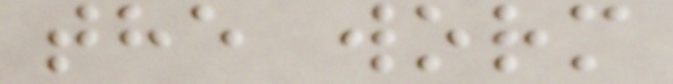the worm
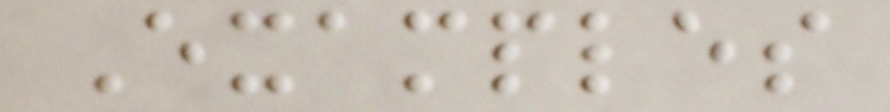Examples
